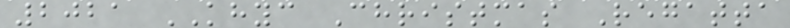2021 KHYC Christmas Regatta
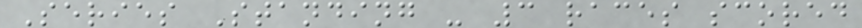Series Standing - 3 races scored
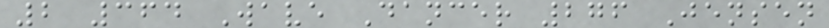2 364 Wave Dancer 276 Jensen
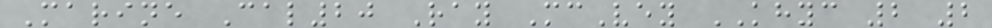Marine Cal20 Ray McVey KHYC 2 2
